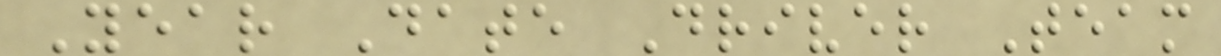Year Date Driver Team
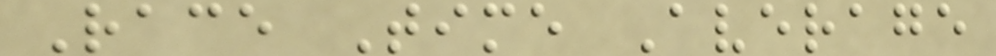Race Time Average
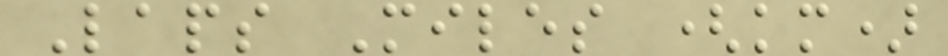Laps Miles (km)
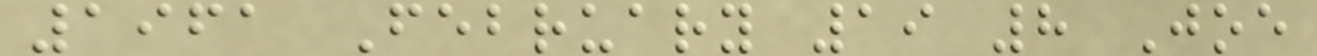1961 February 19 8 Joe
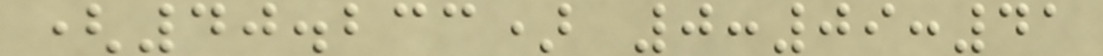(40.233) 0:09:41
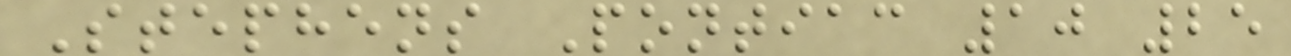Stephens Pontiac 10 25
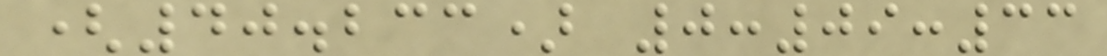(40.233) 0:09:33
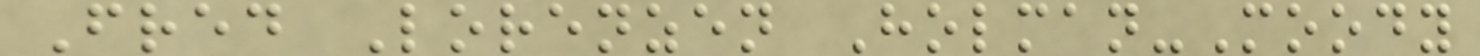Fred Lorenzen Holman-Moody
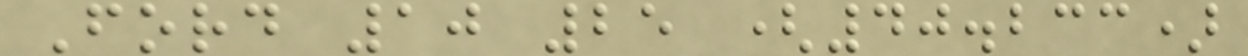Ford 10 25 (40.233)
